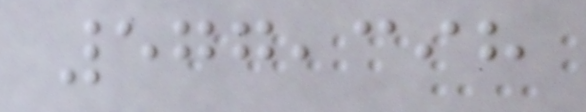577,398
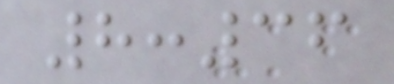8:36
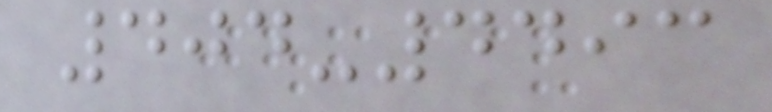404-4493
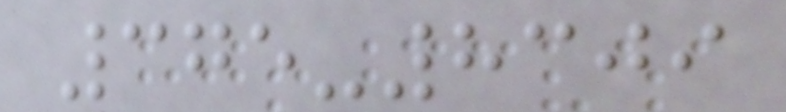375-8309
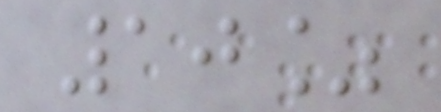10%
